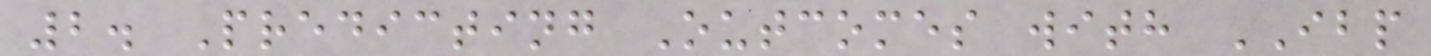2. Predicting Outcomes with IBP
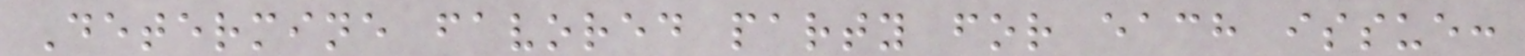Determine favored party for each issue:
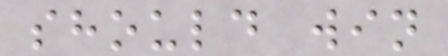should win
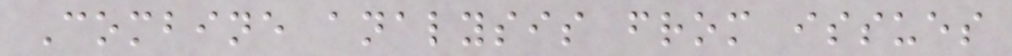Combine analysis from issues
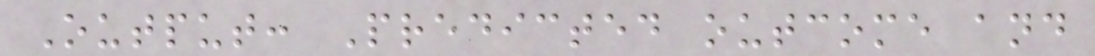Output: Predicted outcome and
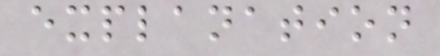explanation
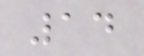14
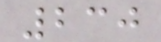230
